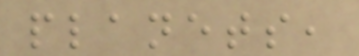planets,
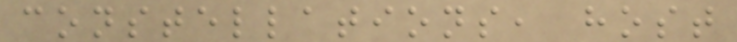constellations, host
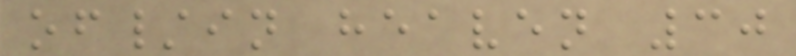of/in heaven 30
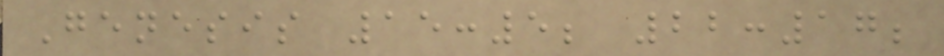Genesis 15:5; 22:17;
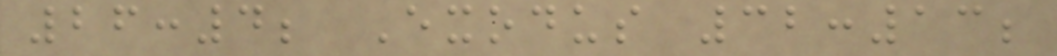26:4; Exodus 32:13;
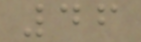46
